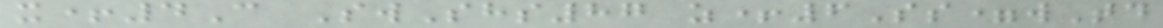x+4C SwShs87 z+6Ss=wTd
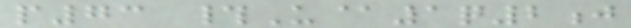p73 #U@1q2j
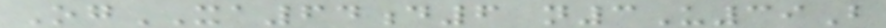OgXA64d6 n3U39B
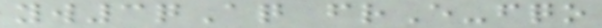yw3qAq frE-fqo
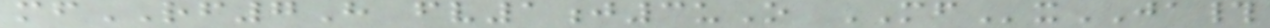mfRF7H fv1j3uO MFxJA#
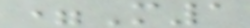=M1
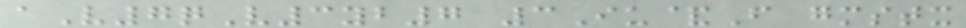aV7qV3yb7 3Iu&F gmstx
